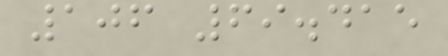106 69.415
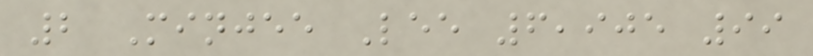2 Minjee Lee 6,905 99
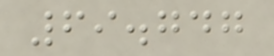69.747
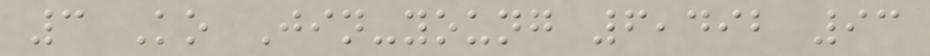3 Ko Jin-young 6,492 93
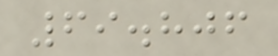69.806
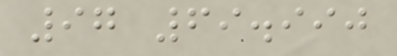97 69.990
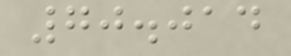70.014
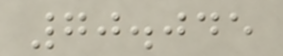70.045
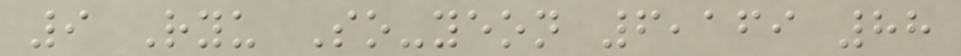9 Ryu So-yeon 6,169 88
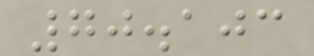70.103
